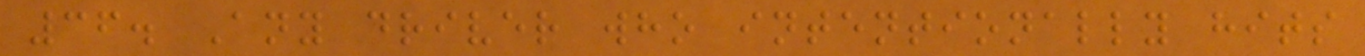36. Any driver who intentionally hits
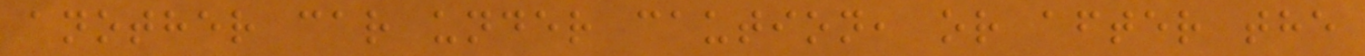another car under caution, or after the
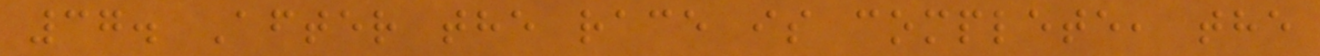37. After the race is complete, the
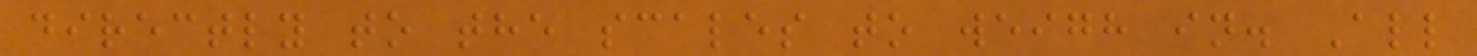directly to the scales to weigh in. All
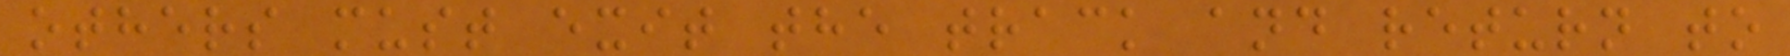others must exit the track and return to
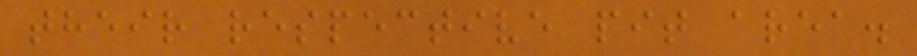their respective pit area.
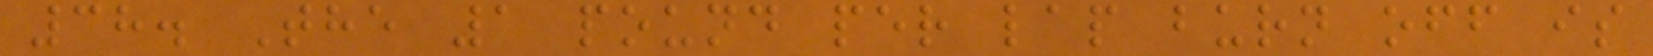38. The 1 pound per lap burn off is
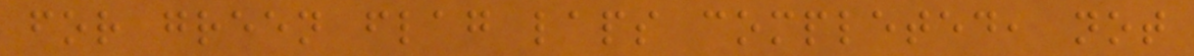for green flag laps completed, not
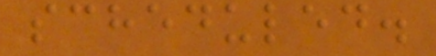scheduled.
